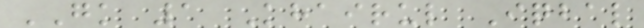GK 1 Khairul Iqbal
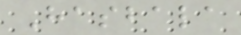Hasbala
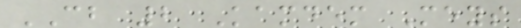CB 2 Kamdem Meys
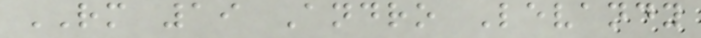RM 19 Andro Levandy
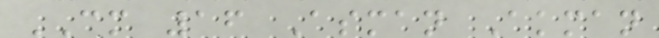CM 16 Asman Akman
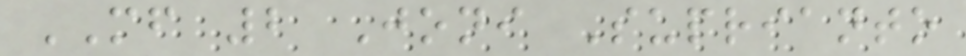MF 2 Joni Suprianto
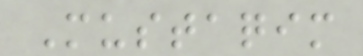Mustaqim
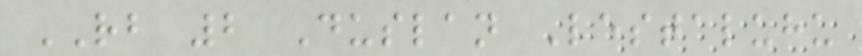RB 2 Duslan Lestaluhu
